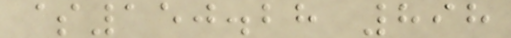$150.28 898
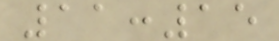11:15
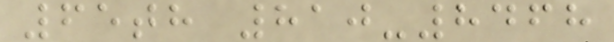65th 810-8468
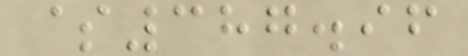$387.96
